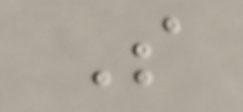So
